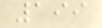199
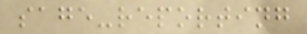sage-reporting
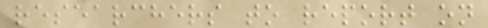researchers to report on
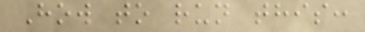How to run this:
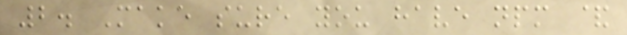2. Make sure you have npm &
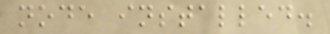node installed.
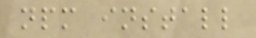npm install
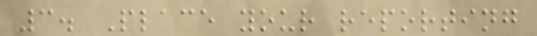3. Place your reporting
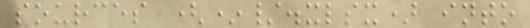sources (*/.xlsx) into
